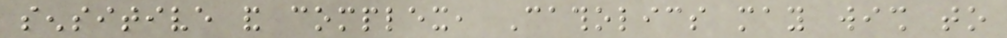sensitive and complex, Catholics may wish to
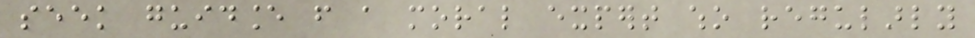seek guidance from a moral expert who regularly
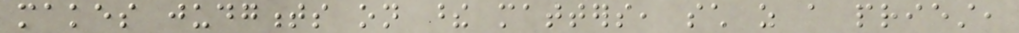makes judgments on these matters, such as a priest,
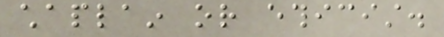chaplain or ethicist.
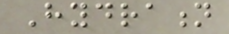Hydration
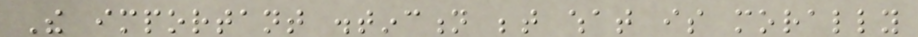The important distinction between what is morally
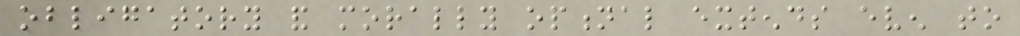obligatory and morally optional extends even to
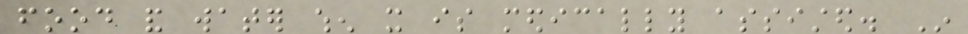food and water when it is medically assisted. In
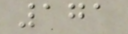171
